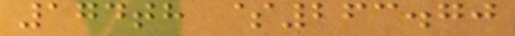174th $263.70
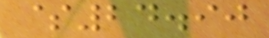$24.90
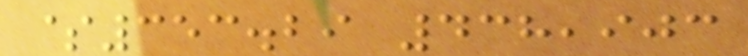$353.29 438,903
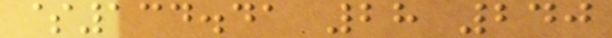$134.41 28 240
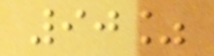90%
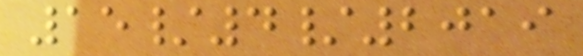15/4/2019
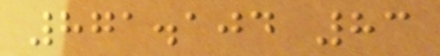871.104 83
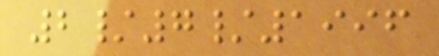2/7/1996
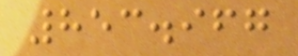853.967
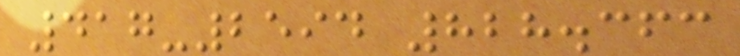417-2594 828.363
